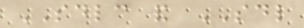SDLC and SDL
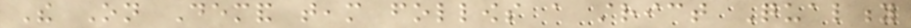The On Demand team follows a strict Quality
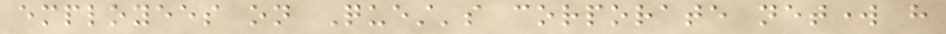employees on Quest's corporate network have
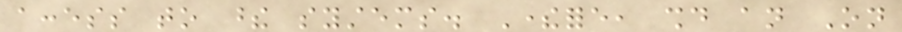access to these systems. Therefore, should an On
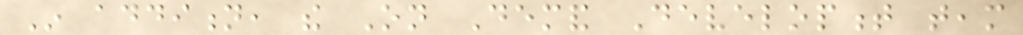In addition, the On Demand Development team
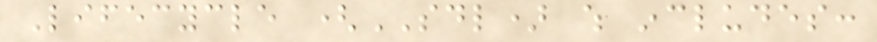Lifecycle (SDL) which includes:
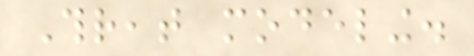Threat modeling.
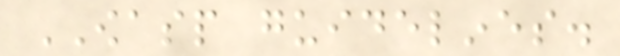OWASP guidelines.
